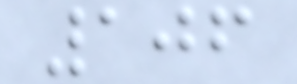106
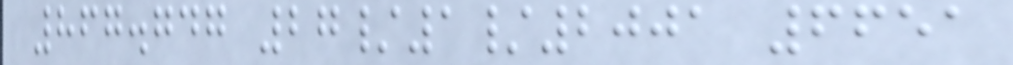867.747 27/1/2001 6651
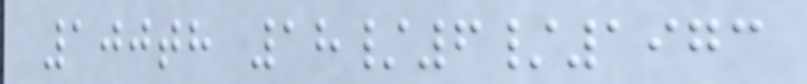100th 18/6/1973
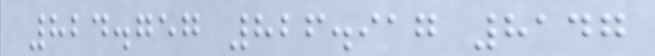824.757 826.917 8147
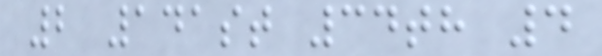2 141st 34th 4
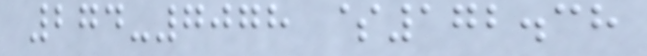274-7078 $172.38
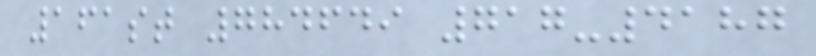161st 784649 717-4187
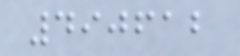490612
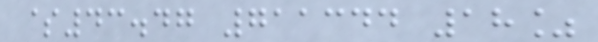$43.47 711344 18%
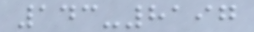143-8197
